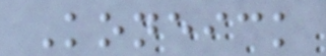Koneick
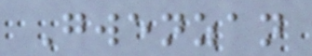Gwenzan
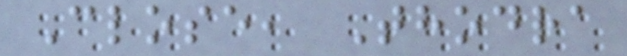Close, Thodra
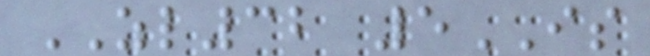ZL32 5IS
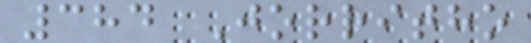384 Jorritho
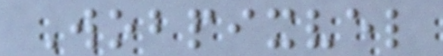Wobpixvel
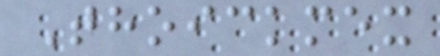Thoickmex
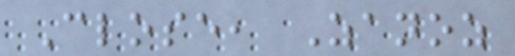Close, Zanoz
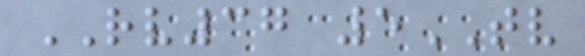RV37 5TV
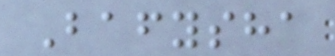Bafysha
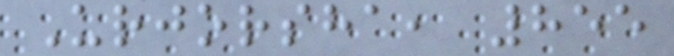Urjorsha, 855
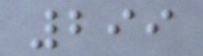299
